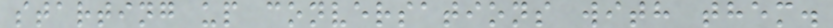starting up conversations with them.
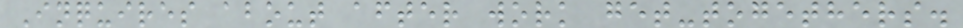Inquires about after work get-togethers.
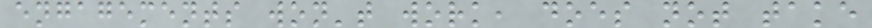engagements won't work, does not take
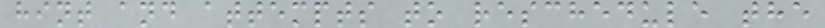hint and attempts to reschedule the
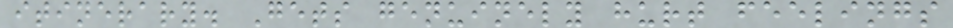itinerary. Gets genuinely hurt feelings
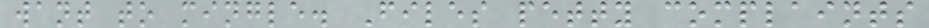want to mingle. Files petty complaints
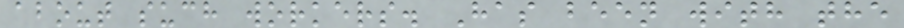about such workers. Has been with the
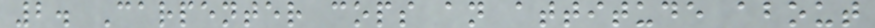2. Carpenter cops an attitude about
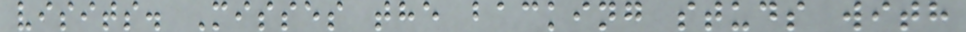visits. Misses the backing studs with
